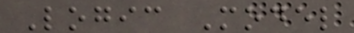Logic Model
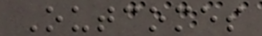Outcomes
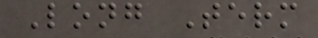Long Term
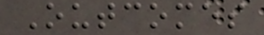Outcomes
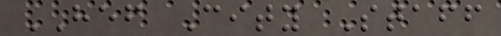HEF City Staff
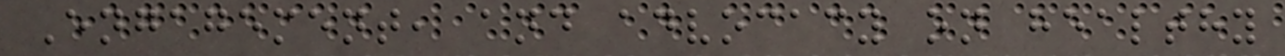Engagement, and advocacy on healthy
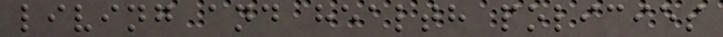living and health policies
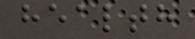health
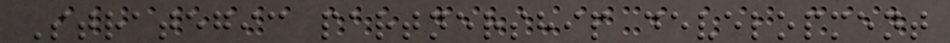Strategic partnership development
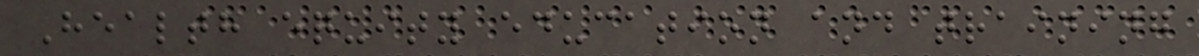Health equity education and training
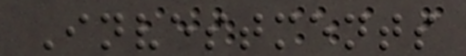Investments
